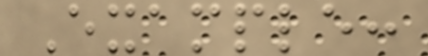Example:
